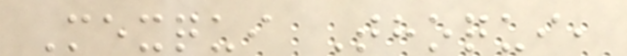Mexqui Thoqui,
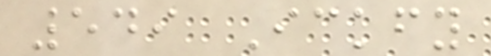549 Ickfy
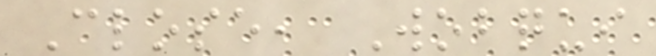Close, Wobqui
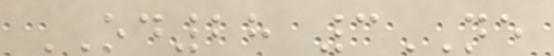OD28 3NE
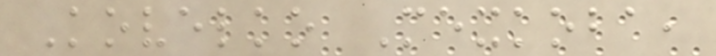Kovelko Mexkoba,
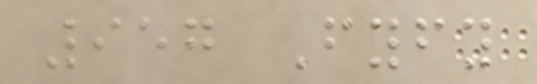957 Fyfy
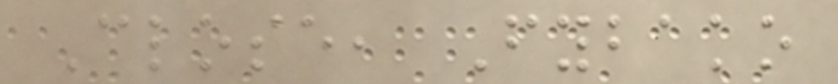Close, Fybako
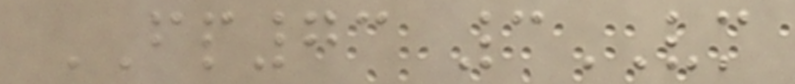FP73 3VM
